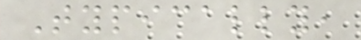Typically,
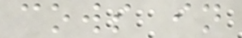cows in
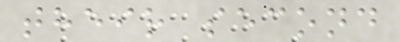their second
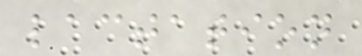lactation
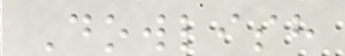Dowlish
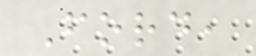Ford,
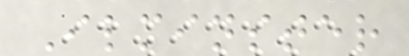Ilminster
